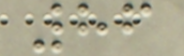86
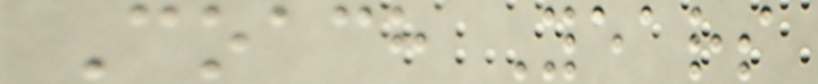Coach Years
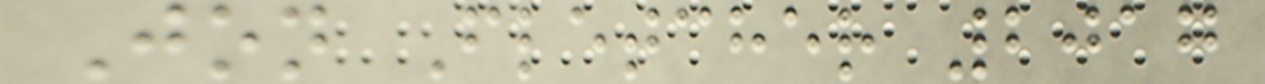Jon Fletcher 2017
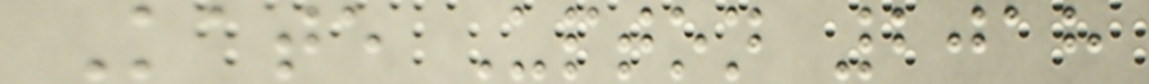Kate Upton 2018
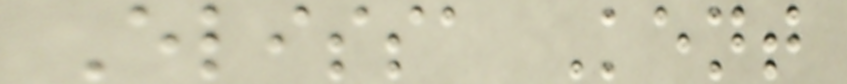Elissa Kent
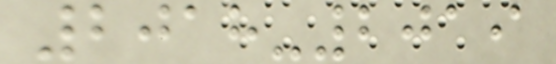2018-2019
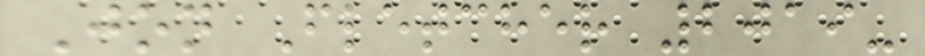Jon Fletcher 2019-
